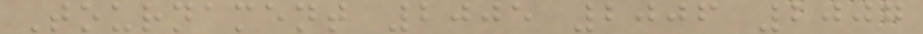Tournament 2005 2006 2007
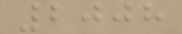2008
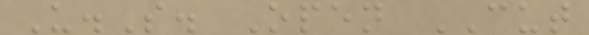U.S. Open CUT
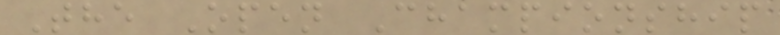The Open Championship
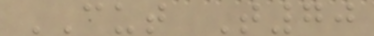CUT T70
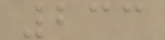233
